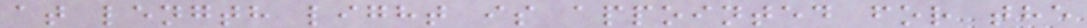at length light is appointed for the
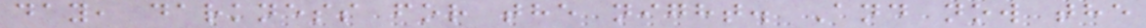day, darkness for the night. And now the
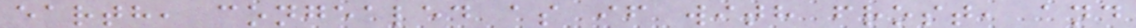earth, congealed as if with frost, and
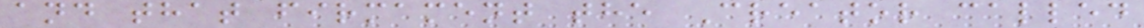and that firmament the Creator called
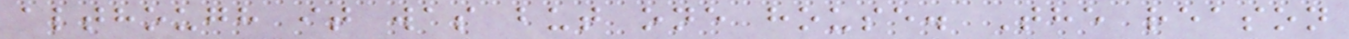although it was but one house. The reason
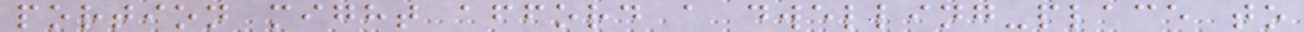portion might afford a dwelling-place to
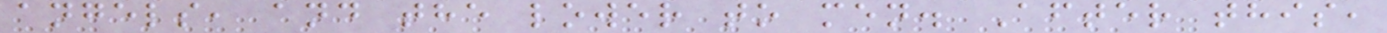angels, and the lower to men. After this,
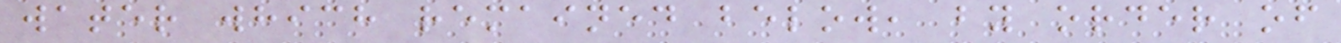water which remained below, by order of
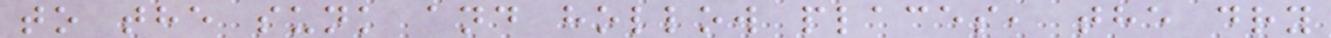to the sunk and hollow places, the dry
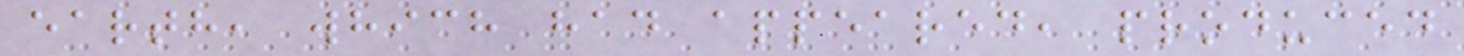earth, which had appeared, produced
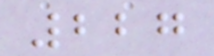227
